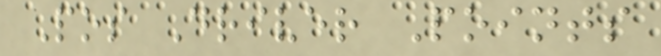Pos Driver Points
